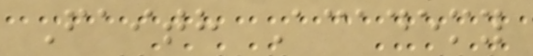Faith Academy
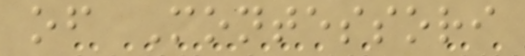of Montessori
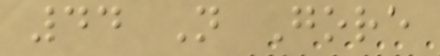44 N Gore
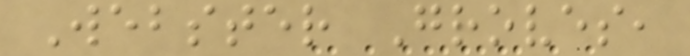Webster Groves,
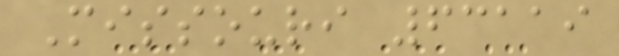Missouri 63119
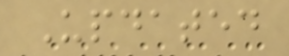Updated
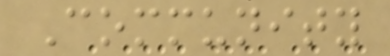Community
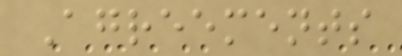Agreements
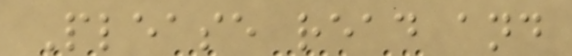Please read and
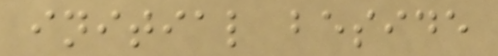initial beside
